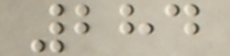284
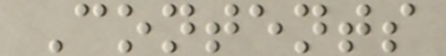Contents
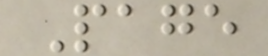Page
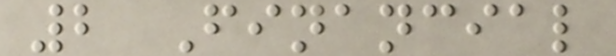2 Financial
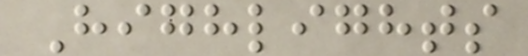Highlights
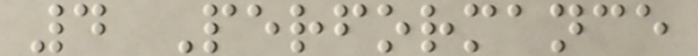4 Performance
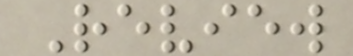Review
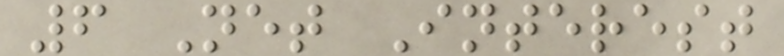6 Net Interest
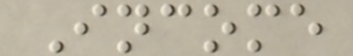Income
